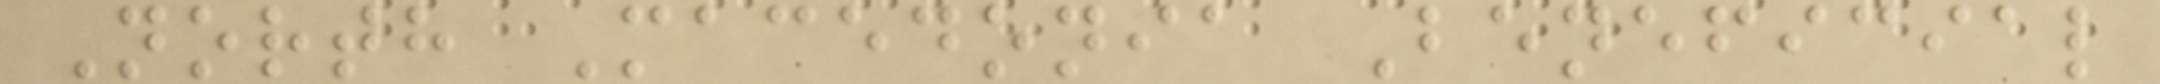North Macedonia Beneficial
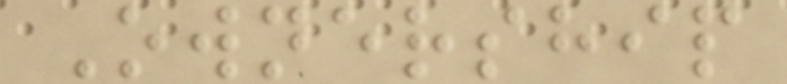Ownership
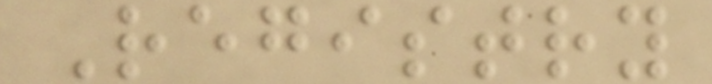Registry
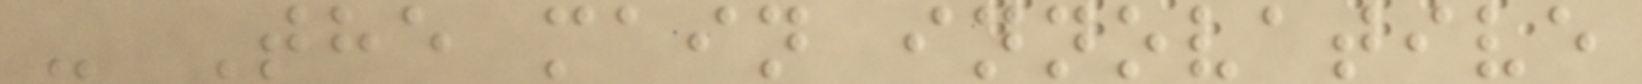- The main innovative
